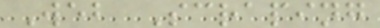Web Scraping
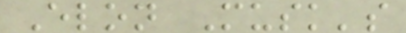Elon Musk's
